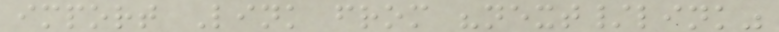import Link from "next/link"
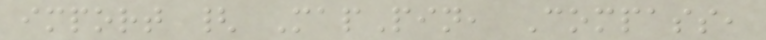import { MapPin, Compass,
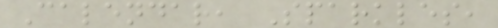Calendar, Sparkles,
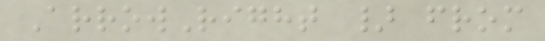ArrowRight } from
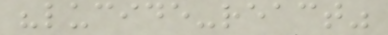"lucide-react"
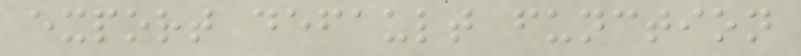export default function
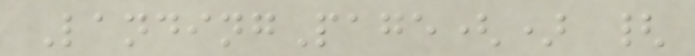LandingPage() {
